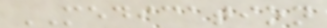MEDICATION
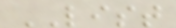LIST
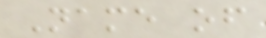Name of
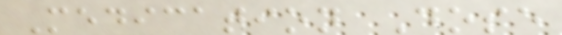Medication Dose
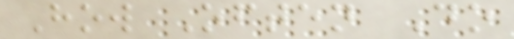How Often Do
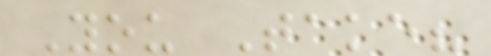You Take?
